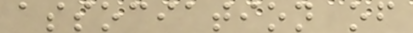association of
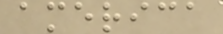america
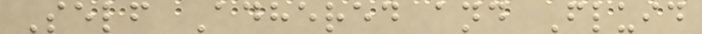Self Adhered and Fluid
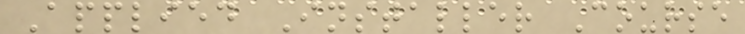Applied Installer Course
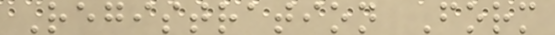Registration Form
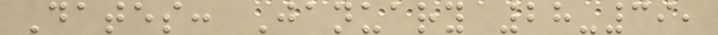Dates: January 28-39,
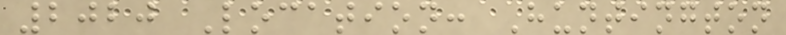2020 Location: Huntington
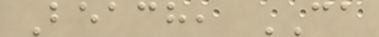Beach, CA
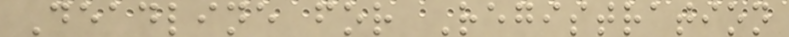Deadline for Registration
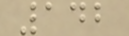142
